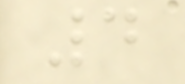4
